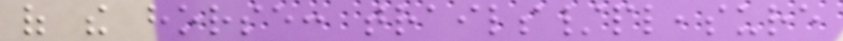of the horse: trails/pleasure
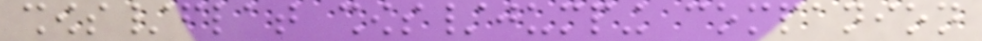shows/flat shows/jumping companion
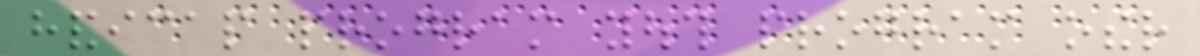handicap program youth program other
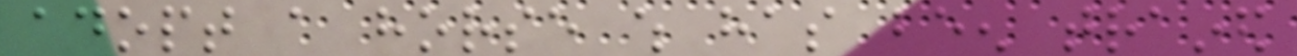adopt a horse which has been trained
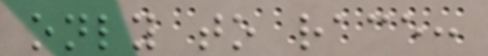only to race:
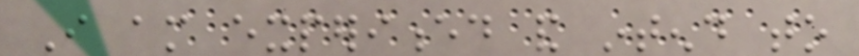I am experienced and intend to
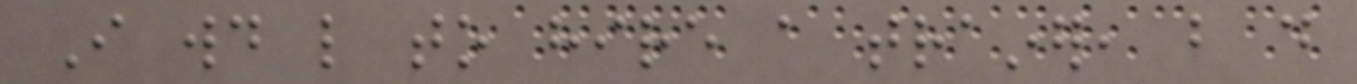I would like to hire a trainer, but do
